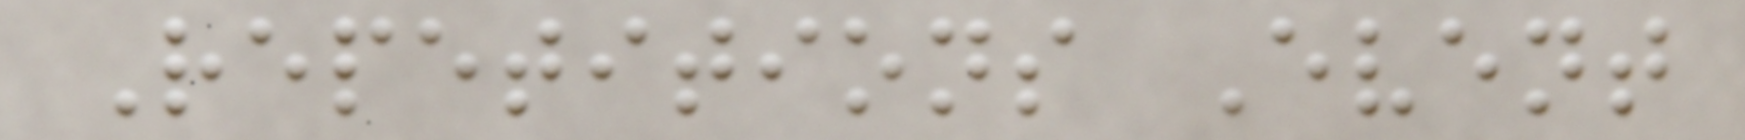Repetitions Event
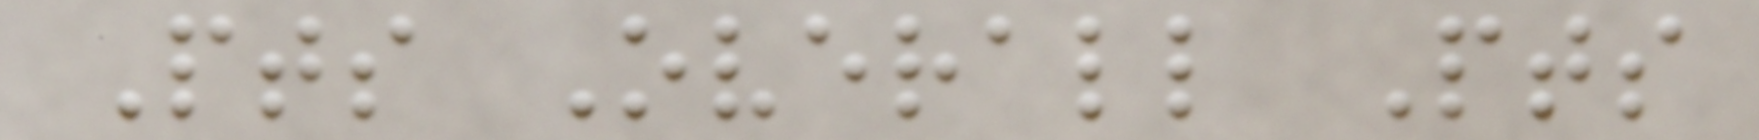Pts Overall Pts
